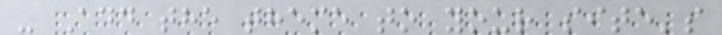- Add the theme to your site's
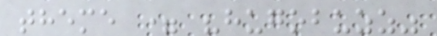theme = "hugobuzz"
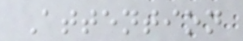Attention
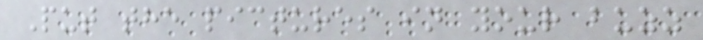Put the pictures in your buzz
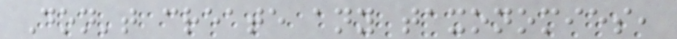Don't create any taxonomies,
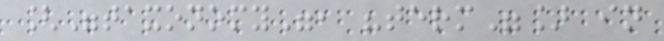["taxonomy", "term"] in
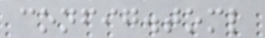config.toml
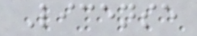License
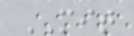MIT
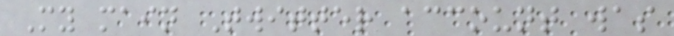My main Twitter account was
